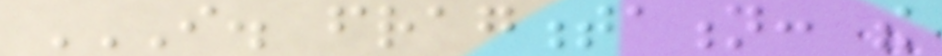I. FRAGMENTATION: THE
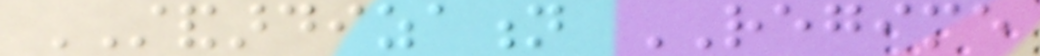STANDARDIZATION REGIME
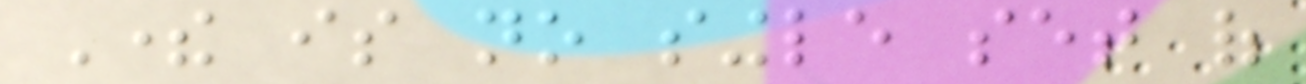There is no single set of
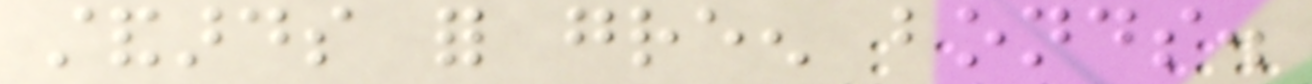standards for green bonds.
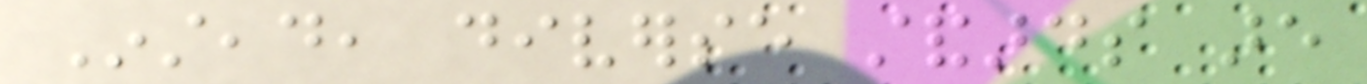Instead, diverse standards are
